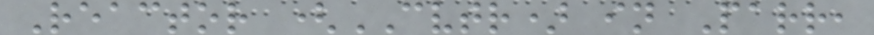Reactor (CVTR) in Parr,
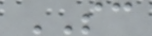SC
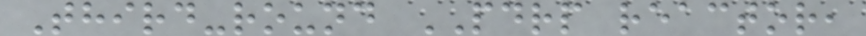Third-round PDRP reactor,
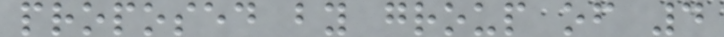proposed by group of 4
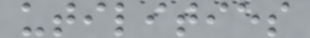utilities
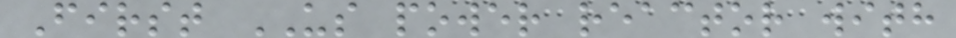First US power reactor with
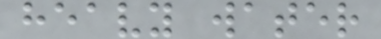heavy water
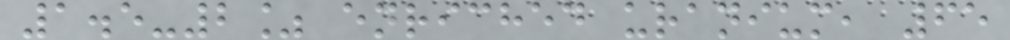1.5-2% enriched uranium, 65
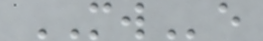MWe
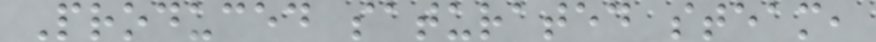Produced saturated steam,
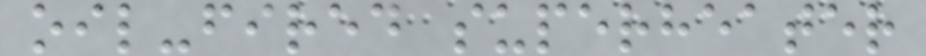oil-fired superheater
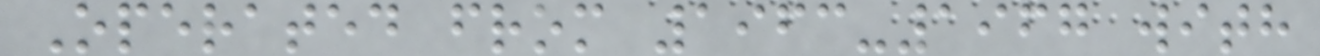Operated from 1963-1967 with
